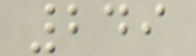249
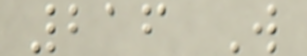216 W
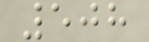508
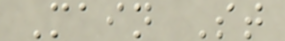Main St
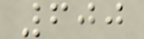600
